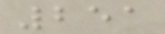251
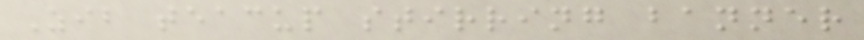Zib teacup stirring banner
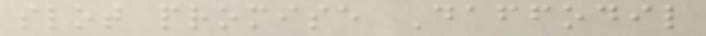slot promise Daffodil
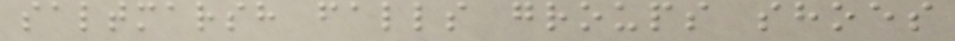saltmarsh falls groups shoes
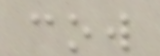cow
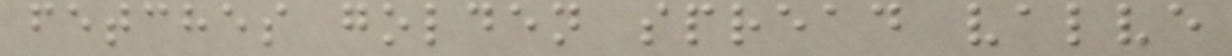fetches golden spread valve
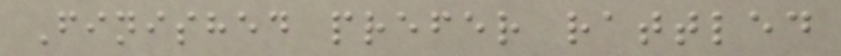Finished prefer rattled
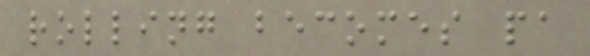rolling becomes pa
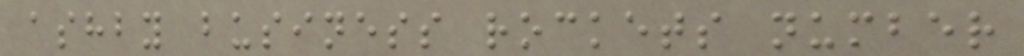ashby business rockets number
